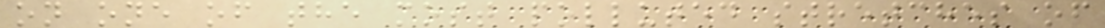on one of the most polluted stretches of
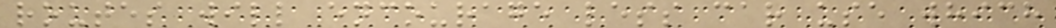routes will encourage less car use which
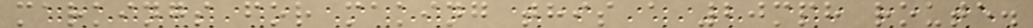markings for making this a 20mph route.
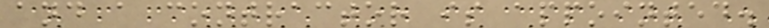and a contractor is appointed.
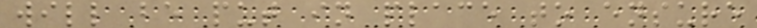will be put in place to ensure
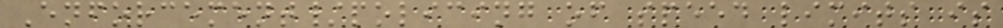Enforcement/policing of speed limits is
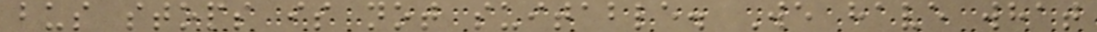bus stops is not suitable. We have what
